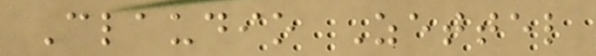Claudio Zettel
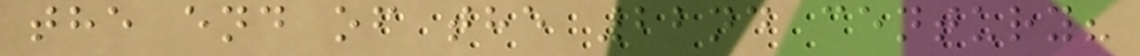the end of the 22nd century?
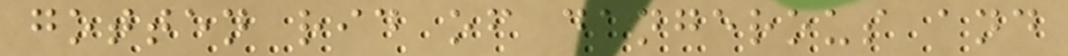gotten rid of dangerous and
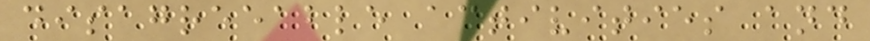disagreeable activities and
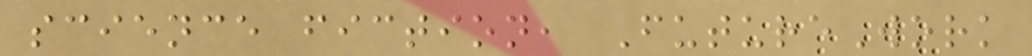science fiction, FutureWork
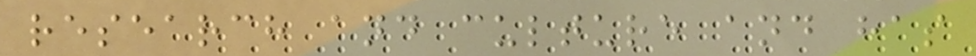research and culture and has
